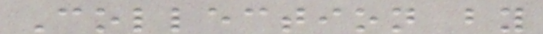Collection by
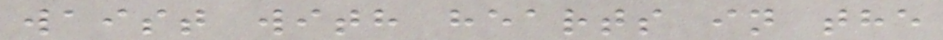waist with hearts in the
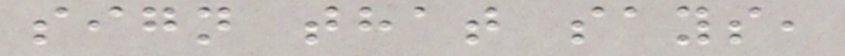sign that says,
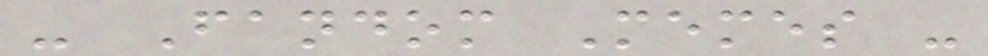- Fandom Memes -
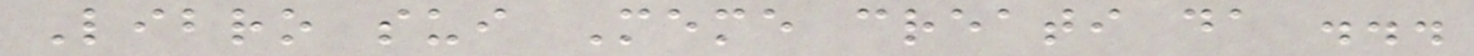Libro sui Meme creati da ...
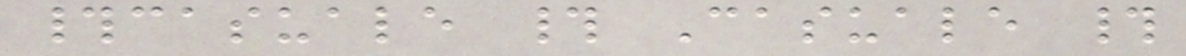#casuale # Casuale #
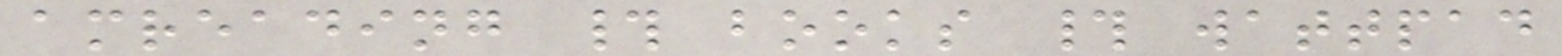amreading # books # wattpad
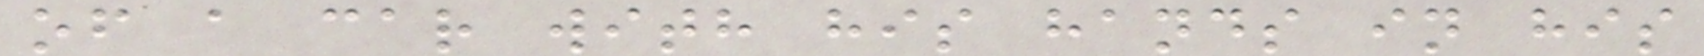of a car with his hands in his
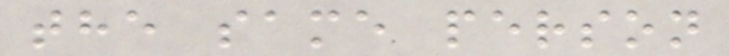the same person
